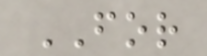FOR
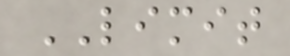LIMIT
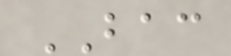BAC
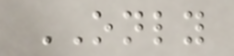ONLY
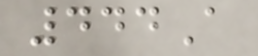444A
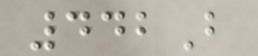442B
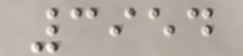3954
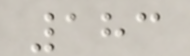183
